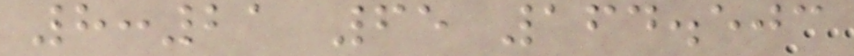8:21 65 164.503
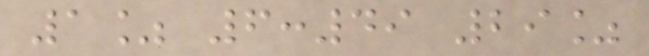1% 6:49 29%
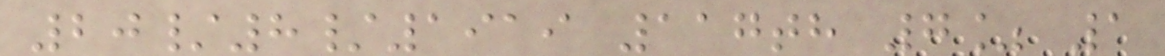20/8/1919 117th 7% 1
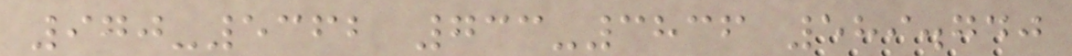970-5362 733-3836 589.740
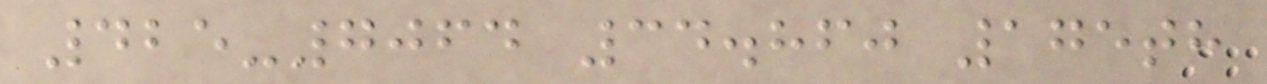425-7064 34.860 175th
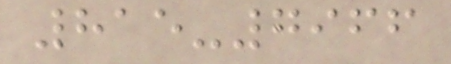815-7966
